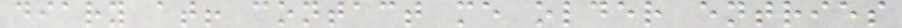diary at! contact me older entries
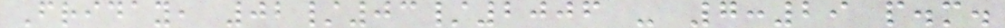Friday, 02/03/2006 - 7:29 p.m.
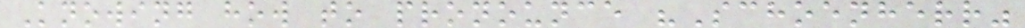Knowing how to pronounce "Schoenherr"
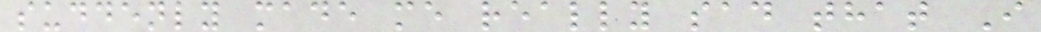suddenly made me really sad that I
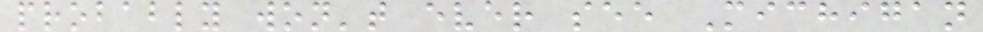probably won't ever see Michigan
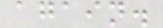again.
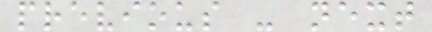previous - next
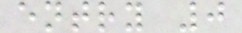entry 0
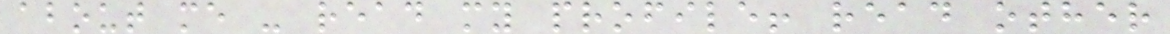about me - read my profile! read other
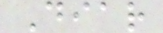Diar
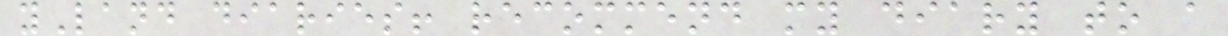yLand diaries! recommend my diary to a
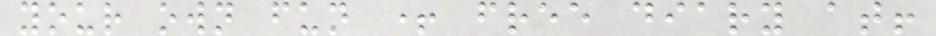your own fun + free diary at!
